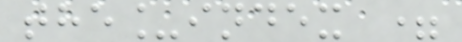the_index =
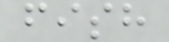fish
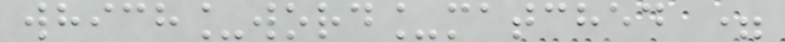which_word_matched =
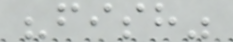"fish"
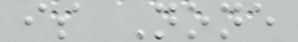is None
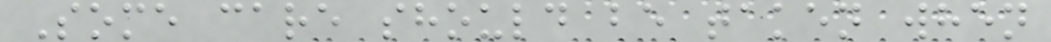Some care should be taken when
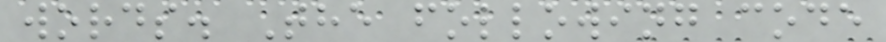words. The following code
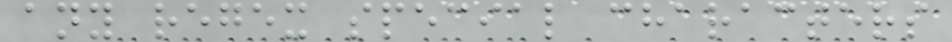any regex special characters
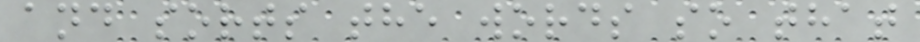and sorts the words so that
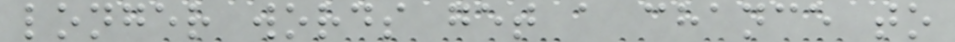longer words get a chance to
